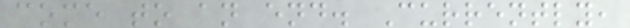come to an end. Currently,
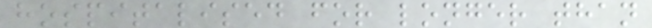hospitalised for longer than
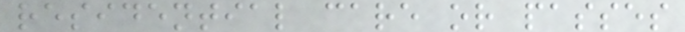residential care or passes
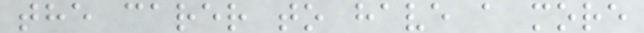the carer to have a more
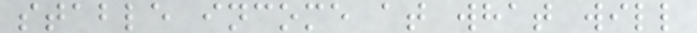stable income at what will
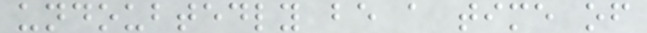undoubtedly be a time of
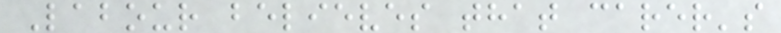Labour believes that carer's
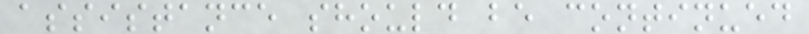assistance should be continued
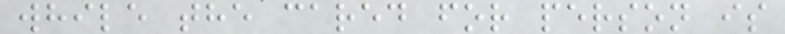while the cared for person is
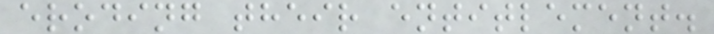eroding their entitlement.
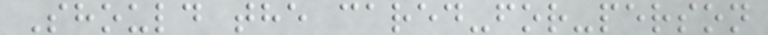Should the cared-for-person
